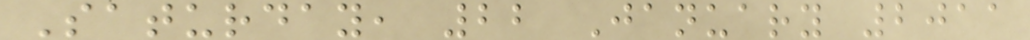Saturday, 22 January 2011
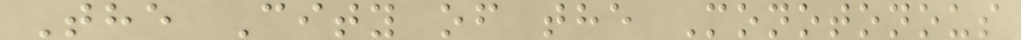The City of the Monotonous
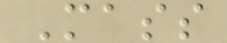Mass
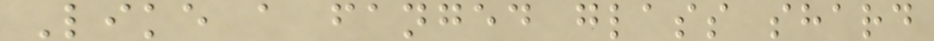Like a fanged glass shard
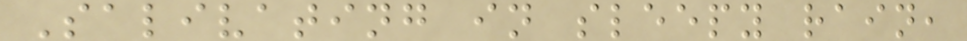Salivating in sleepy rain,
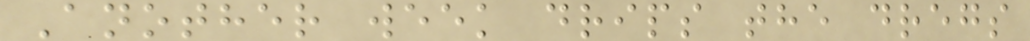Another week drips the dregs
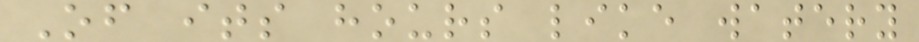Of its hours like watery
